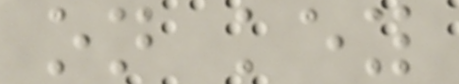on key
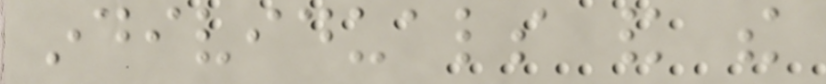individuals and the
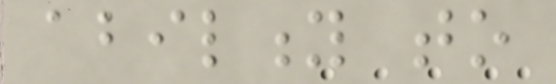ability to
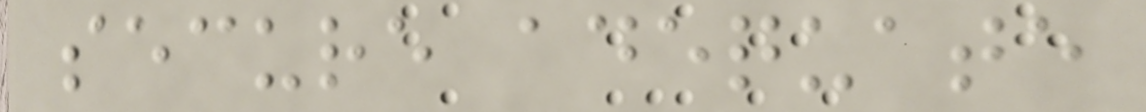secure adequate
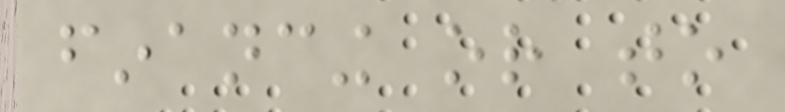financing or to
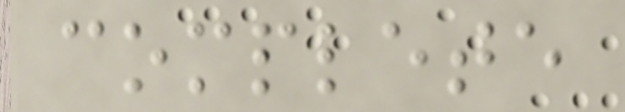complete
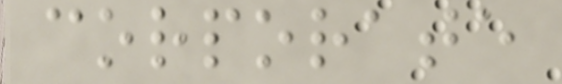corporate
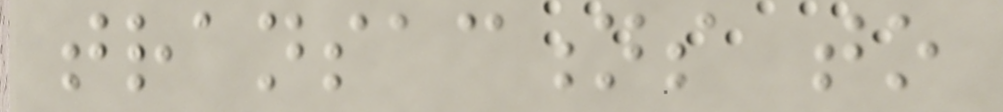transactions to
